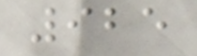925
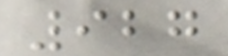927
